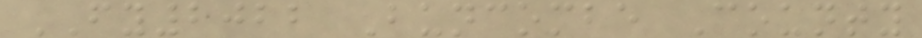FY2022 Buncombe County
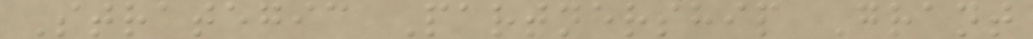Strategic Partnership Grant
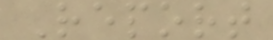Report
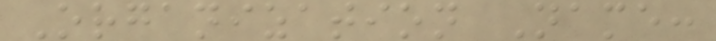Organization Name:
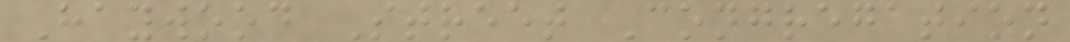Haywood Street Congregation
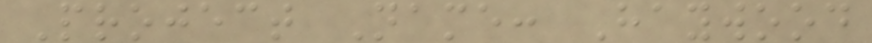Project Name: Haywood
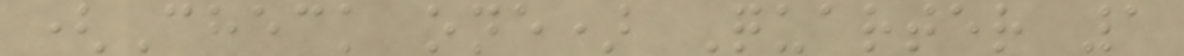(Check one) Quarter 1
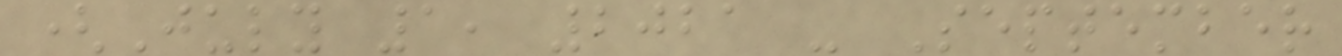(July 1, 2021 - September
